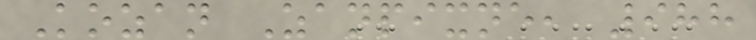Kozan Zanpixne, 988
